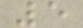5
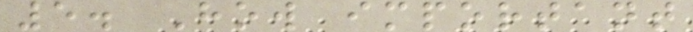5. How important
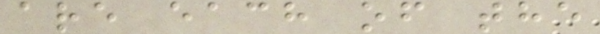are each of the
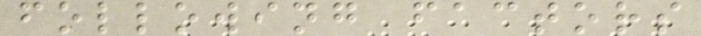following factors
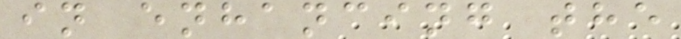in enhancing the
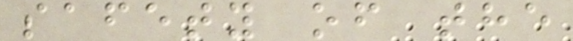safety of the
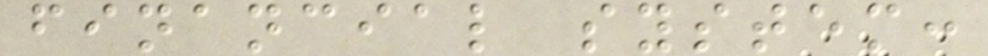financial system:
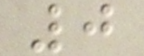0
